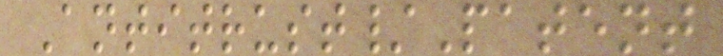Antitrust/Patent
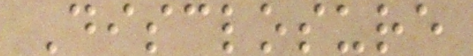Disclosure
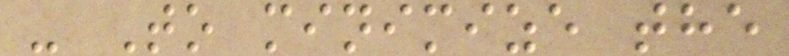- To minimize the
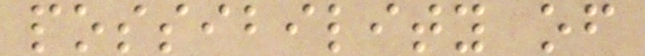possibility of
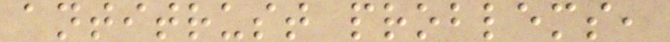antitrust problems,
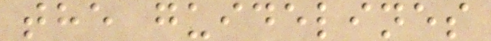the guidelines
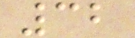32
